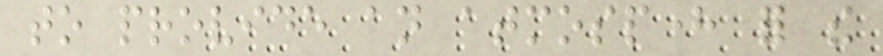to provide an atmosphere for the
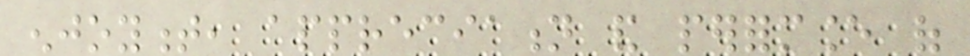enjoyment, appreciation and performance of
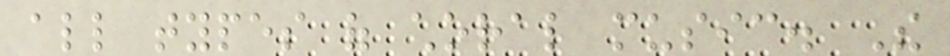all types of choral music. The
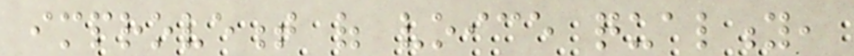improvement of voice quality,
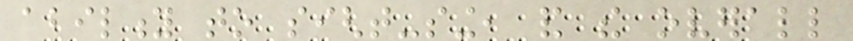ability to sight-sing, and the overall
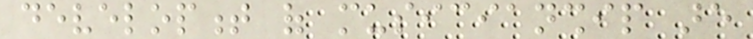development of musicianship are
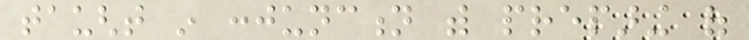taught in conjunction with preparing of
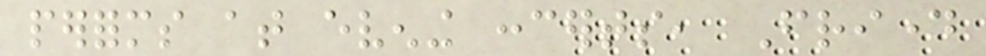performs at evening concerts, Friday
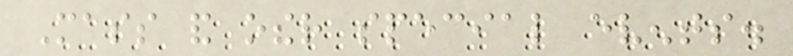Mass and other special events.
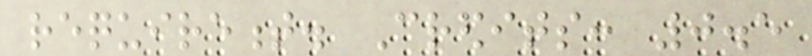requirement. Credits: 0.5
